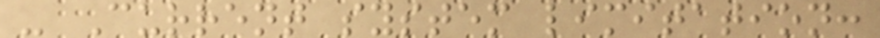- Current system limitation:
